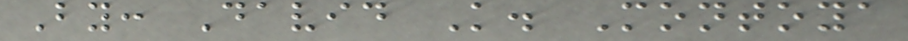By: David K. Montoya
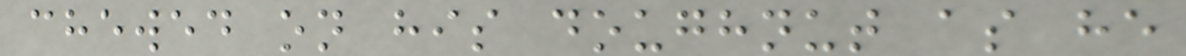chewed on his doughnut as he
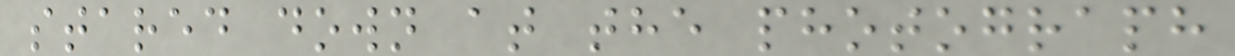stared down at the photograph
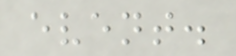event.
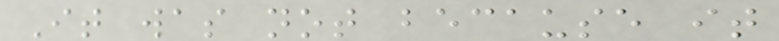It was not because it
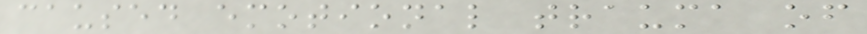caused emotional trauma of
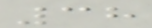38
